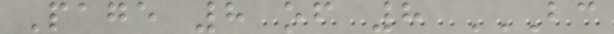Page 8 of 8 BC
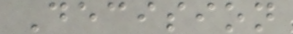Decision
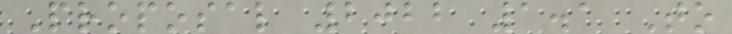Proposal 2022 1.1 To
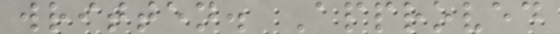written. Approved
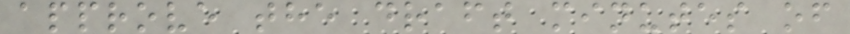approve the draft minutes of
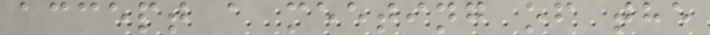accept a meeting of the
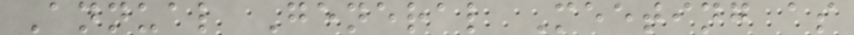Annual General Meeting as
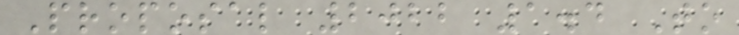Proposal 2022 1.4 To
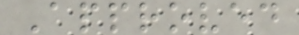Approved
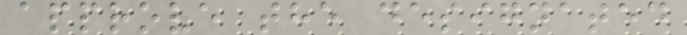approve the designated
